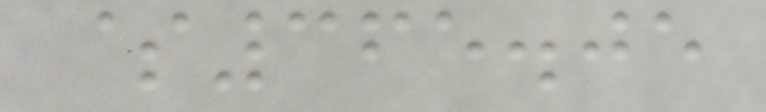$365.05
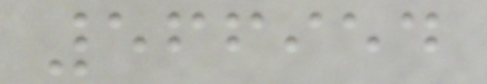566954
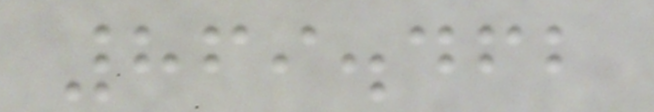869.462
